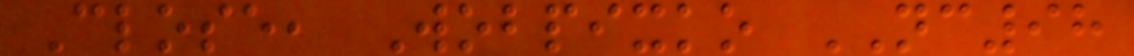Close, Wobpixko NC98
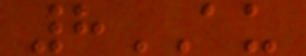8AU
